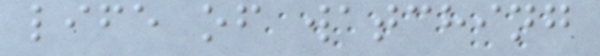life of watching
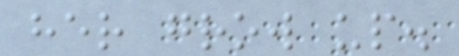her grow up.
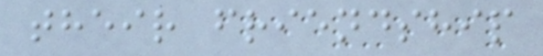their friendship
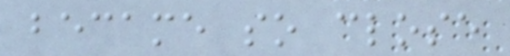became so close
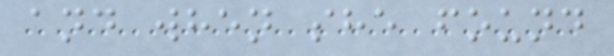and when she found
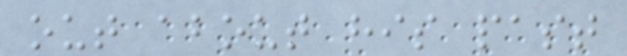out about his past
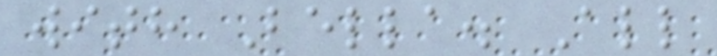with Bella. All
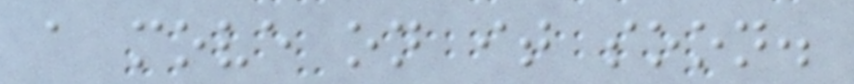a move on it soon.
